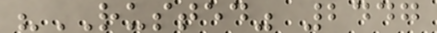"RUSTED" 2447
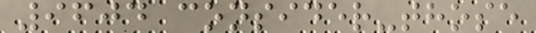9604 consider-those
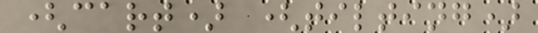(cart) (tilting)
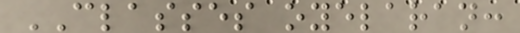CLASSES oyelaran:
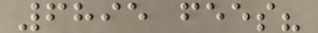6895 fees?
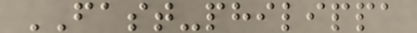FAST-philippa
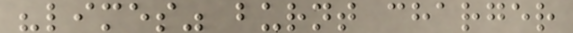"limes" burnt charger
